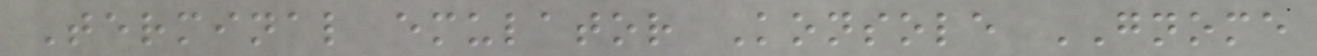Terminal emulator Konsole GNOME
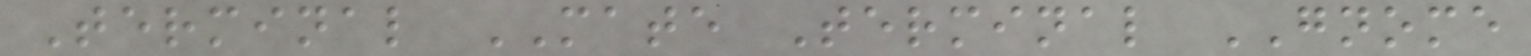Terminal MATE Terminal GNOME
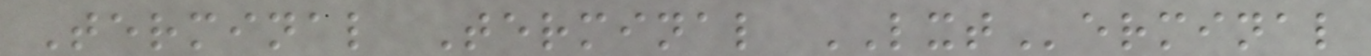Terminal Terminal LXTerminal
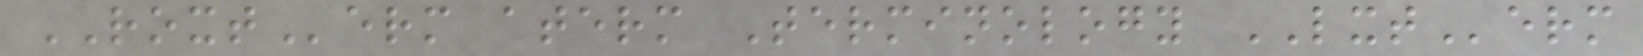ROXTerm aterm Terminology LXTerm
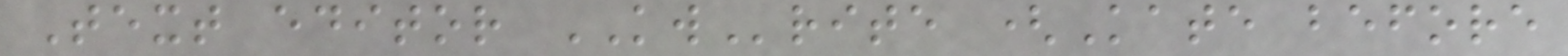Text editor KWrite (Kate before
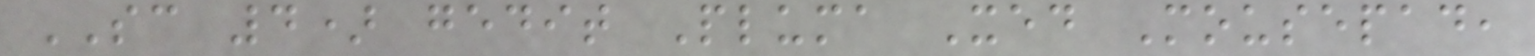SC 4) gedit Pluma Xed Mousepad,
